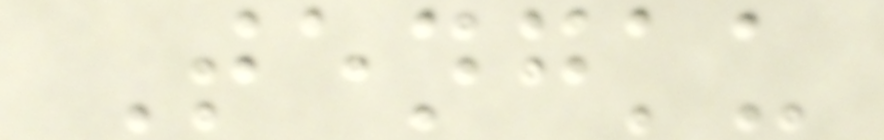Tengku
